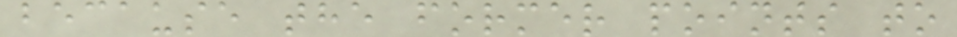because the former points to
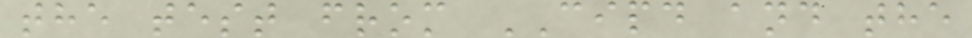the test from CIPD and the
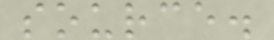source.
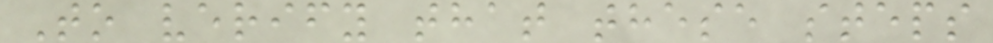To verify that these steps
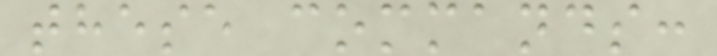these commands:
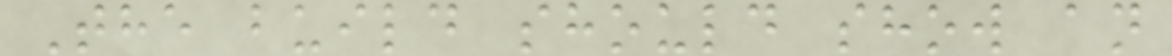The build should show an
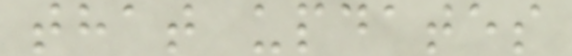that updates
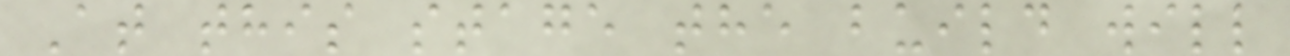At this stage the build will
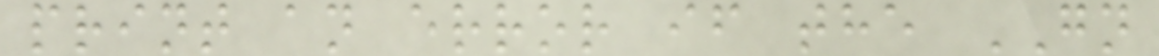print an error if the GN
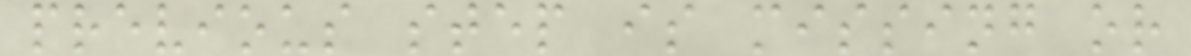previous step is missing or
